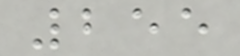255
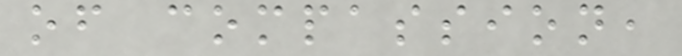of compassion,
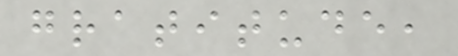gratitude,
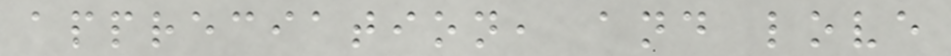appreciation, and love
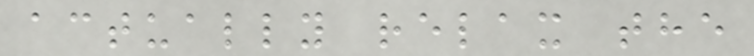actually relax the
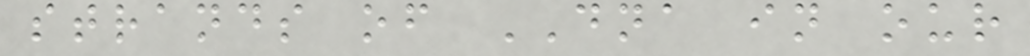strands of DNA in our
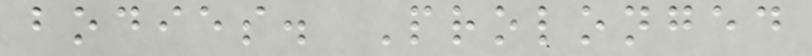bodies. Prolonged
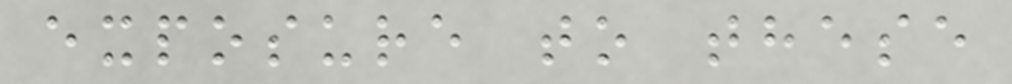exposure to these
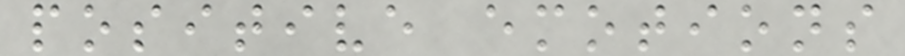positive emotions
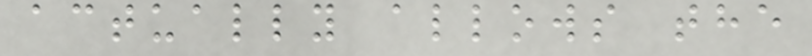actually allows the
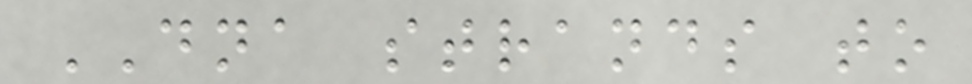DNA strands to
